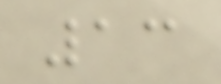13
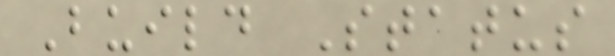Build Status
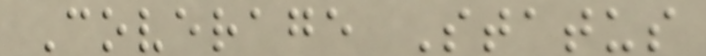Coverage Status
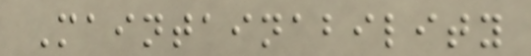Maintainability
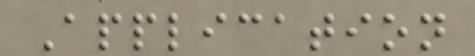Application
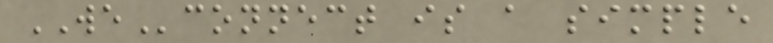WEconnect is a simple
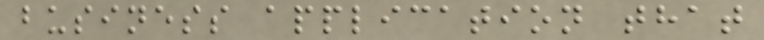business application that
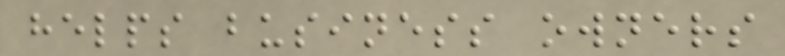helps business owners
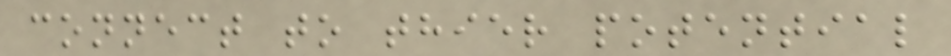connect to thier potential
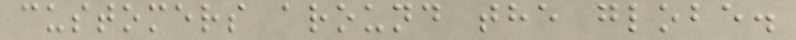customers around the globe.
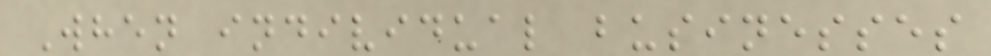When individual businesses
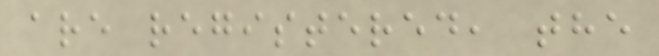are registered, the
